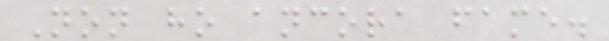Non ho ancora fame.
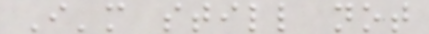I'm still not
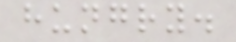hungry.
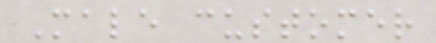Male customer
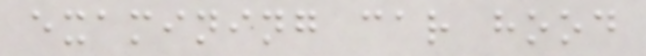examining car hood
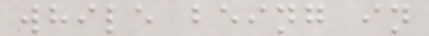while being in
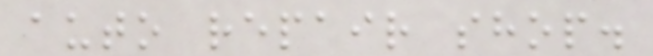auto repair shop.
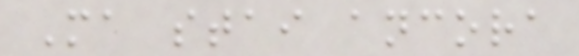Ma stai ancora
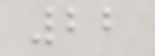22
